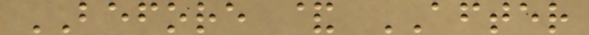BEFORE & AFTER
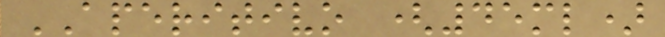APERITIVO (45ml)
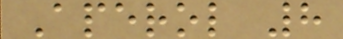Aperol 8
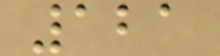121
